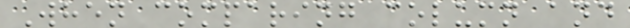When comparing column and
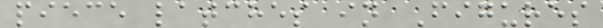piece latches in Figures
